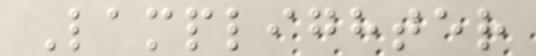Lamplighter
